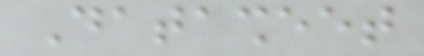Datasheet
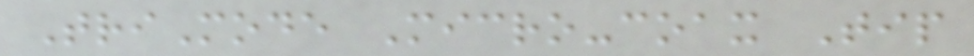TriMode Micro-coax Tip
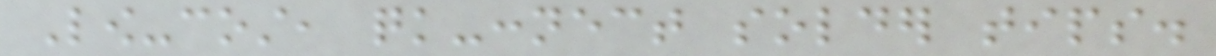Low-cost, quick-connect solder tips.
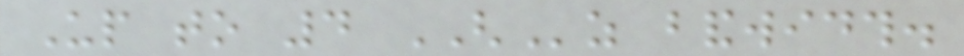Up to 4 GHz bandwidth.
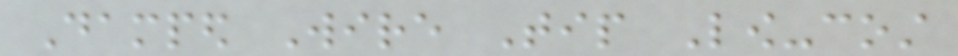Damped Wire Tip Low-cost
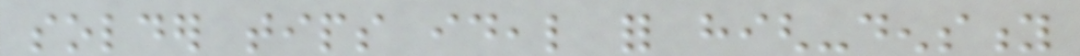solder tips ideal for high-density
